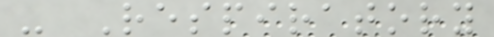- Respiratory
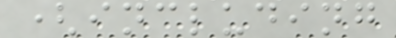(including
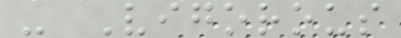- Vigorous
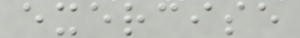exercise
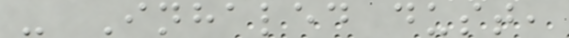- Inhaled dust,
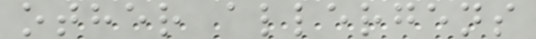other allergens
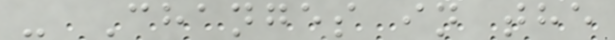- Changes in the
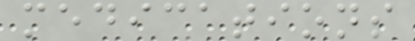medications
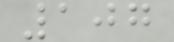107
